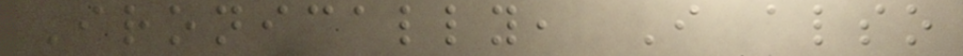Ironically, I also
